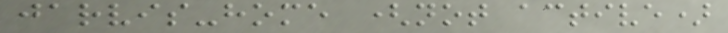jarvis-home (not active)
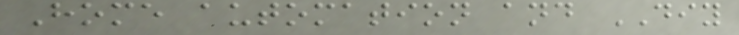Home automation and DIY
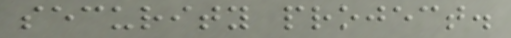security project.
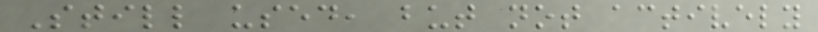Still used, but not actively
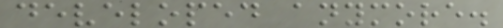developed anymore.
